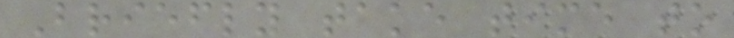Briefly take time to
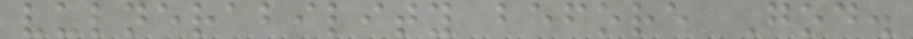vulnerability before God.
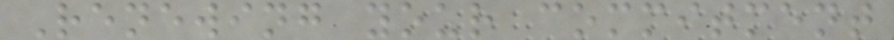Renewing your commitment
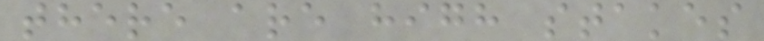there are high stakes
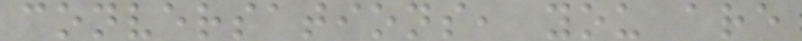conversations, you are
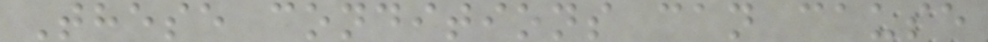These conditions can cause
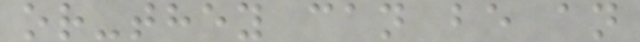or-they can be an
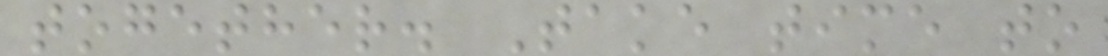together. Take time to
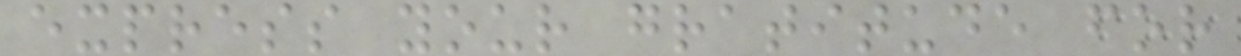express your gratitude for
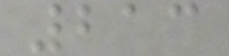213
